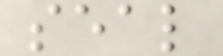seal
